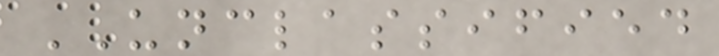UNCLASSIFIED
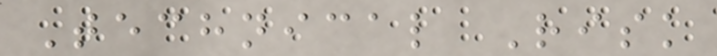Technical Risk
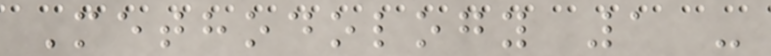Methodology 1 -
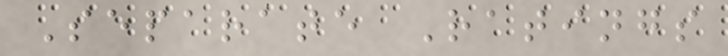Separate Ratings
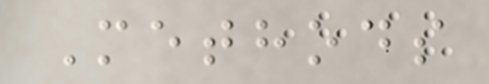Methods
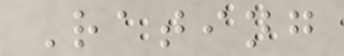Rating
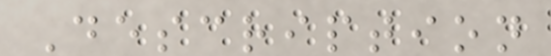Description
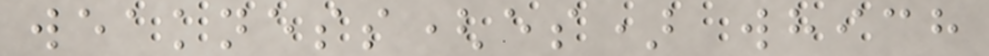weakness(es) which
